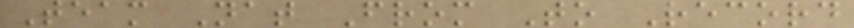Team Nat From To Record
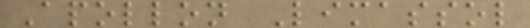Apollon Limassol
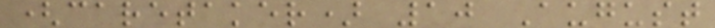(caretaker) 10 August
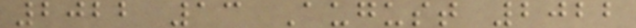2022 13 August 2022
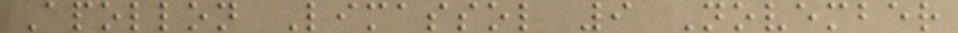Apollon Limassol 9 November
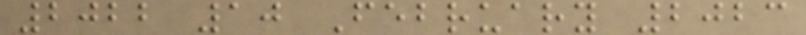2022 10 February 2023
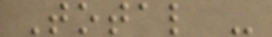Total -
